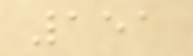151
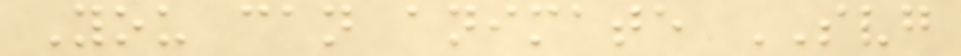You can animate SVG
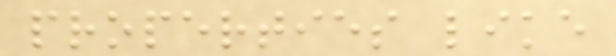properties like
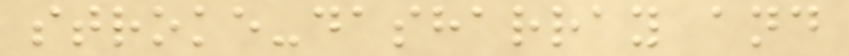stroke-dasharray and
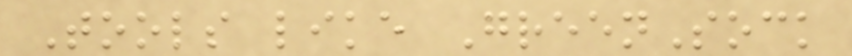Tools like GreenSock
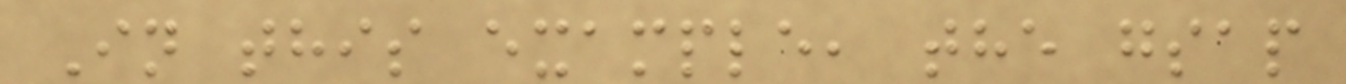In this example, the gsap
